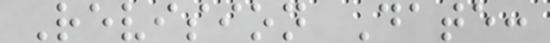Revision Date:
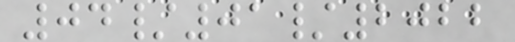04/01/2022
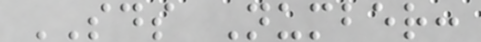SDS Number:
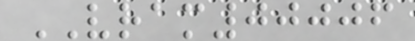VRAM00006
